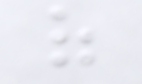of
